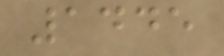1445
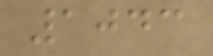1043
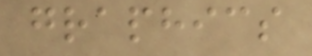graphics
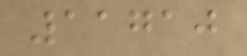11710
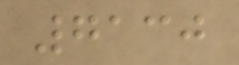7130
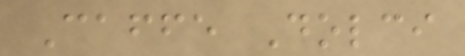Caffe Dolci
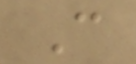C
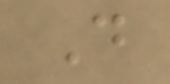D
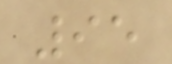95
